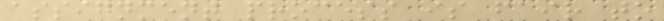assignment process is fair to
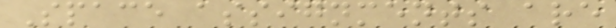Space assignments are
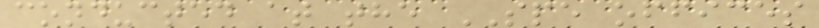conducted at the SPE offices
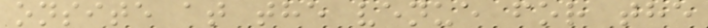onsite at the venue for the
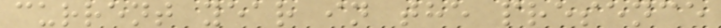current year in the presence
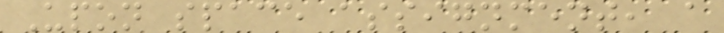Upon space assignment, a
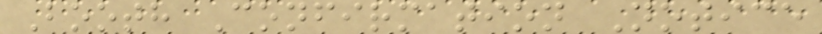Booth Confirmation Notice
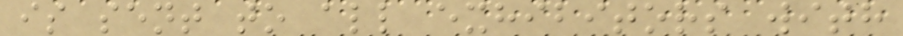is sent to all exhibitors with
